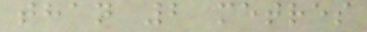than 2 metres
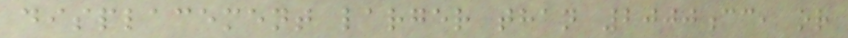displacement larger than 2000cc, or
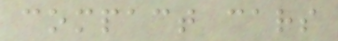compact cars
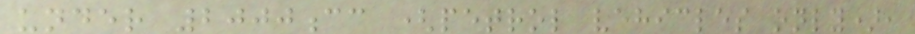under 2000cc (petrol vehicles only),
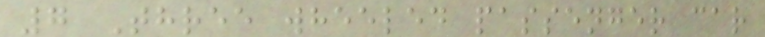7 Three wheeled passenger car
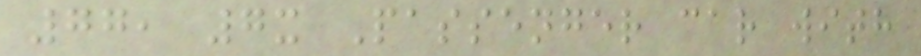77, 7x Passenger car with
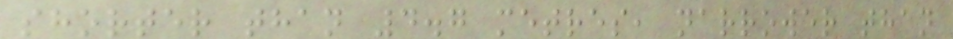shorter than 4.7 metres, narrower than
